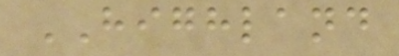HIGHLAND
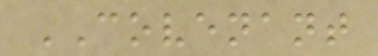COVENANT
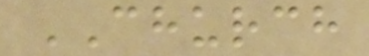CHURCH
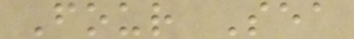Four Sea
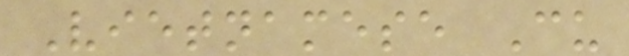Vietnamese Cu
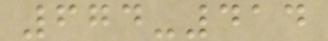674-414
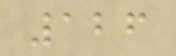126
